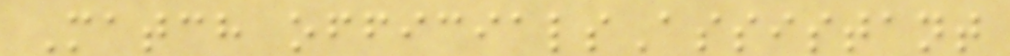Match officialsAssistant
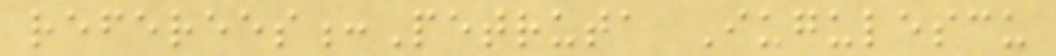referees:Petruta Iugulescu
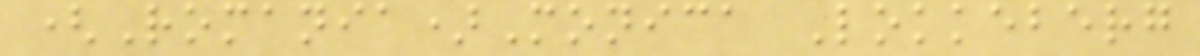(Romania)Monica Lokkeberg
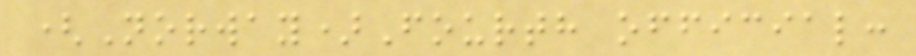(Norway)Fourth official:
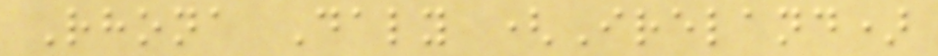Rhona Daly (Ireland)
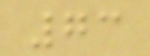73
